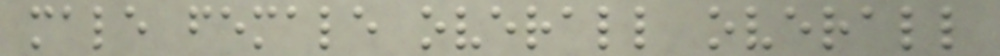male female overall overall
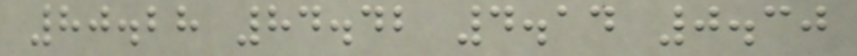80.28 84.42 4.14 0.30
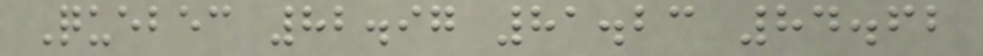Quebec 82.97 81.23 84.62
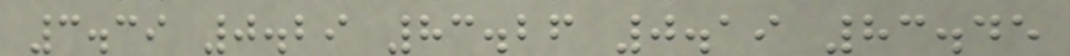3.39 0.29 83.26 0.19 83.45
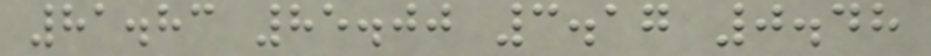81.83 85.00 3.17 0.48
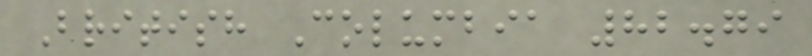British Columbia 82.79
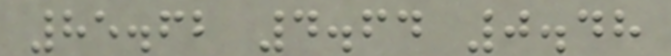85.62 4.64 0.48
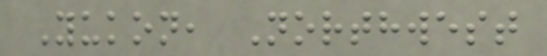Yukon, Northwest
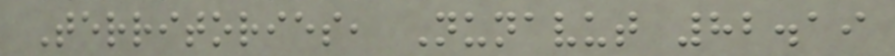Territories, Nunavut 82.19
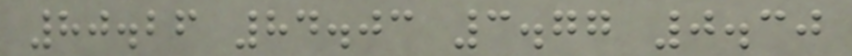80.26 84.03 3.77 0.30
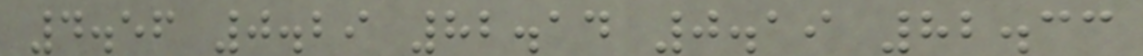4.56 0.29 82.14 0.19 82.33
